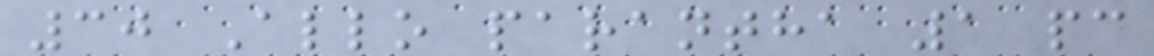30 Allo parantha 1 pc
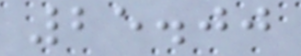25.00
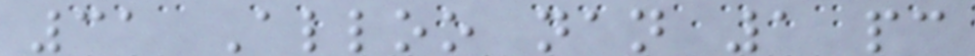31 Alloo nan 1 pc
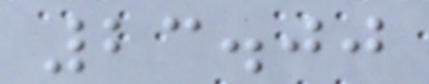23.00
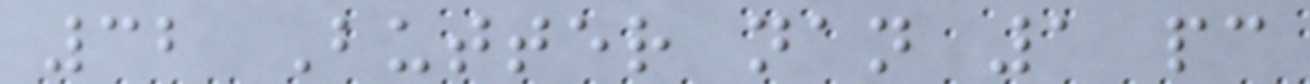32 Butter nan 1 pc
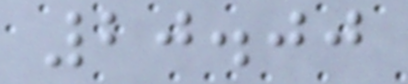20.00
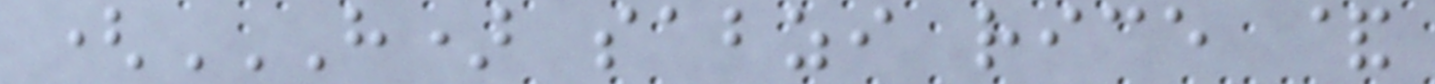(H) SABZI RICE &
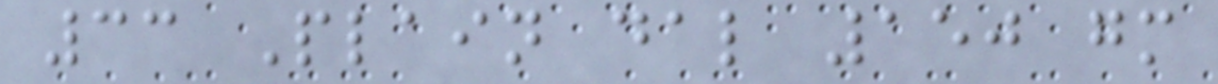33 Plain dal 150 gm
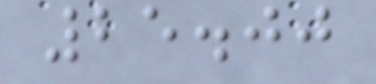25.00
